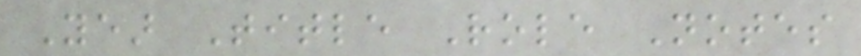Year Title Role Notes
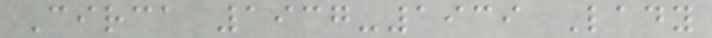Circa 1937-1939 Lady
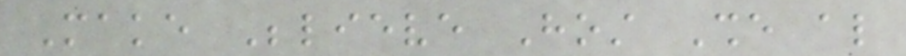Make Believe Host She also
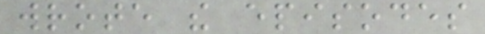wrote the episodes
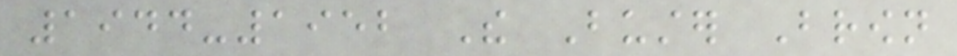1944-1952 The Buster Brown
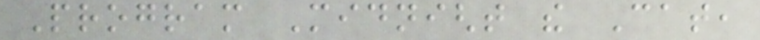Program Midnight the Cat,
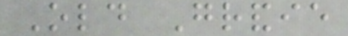Old Grandie
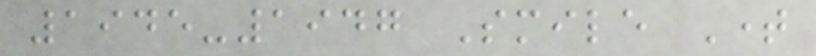1945-1947 Smile Time
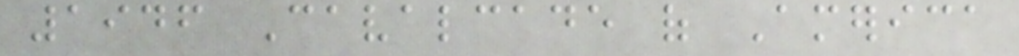1946 Cavalcade of America
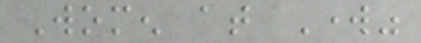Women at Work"
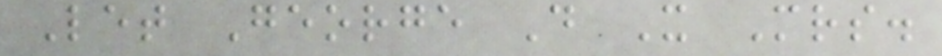Let George Do It Mrs.
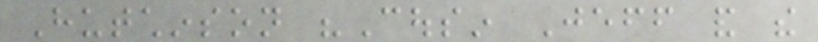Hutchinson "Cousin Jeff and the
